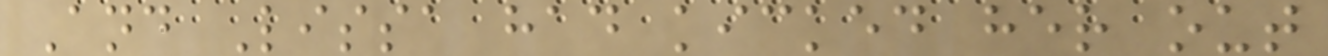And Lissa had kicked her out
